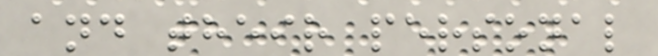and their personal
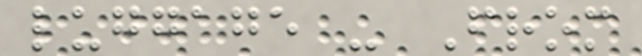luggage - From
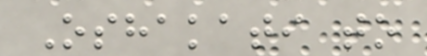Oshakati to
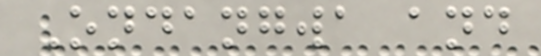Ondangwa and
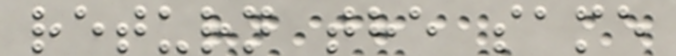return the same
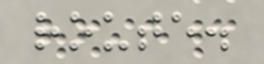route.
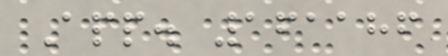App. 161186
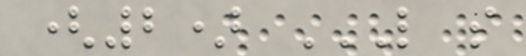(2) L S
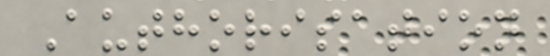Authorisation
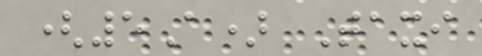(5A) Taxi
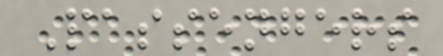Passengers
